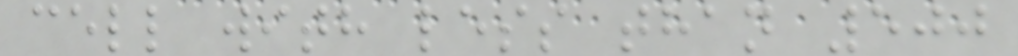cell with less than 500
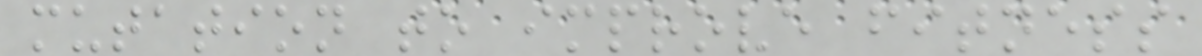mutation to improve fitness
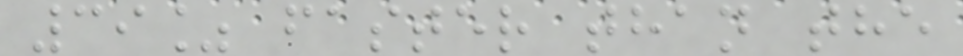39% faster than the
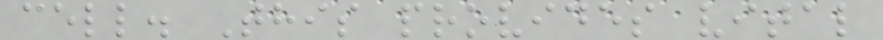cell. This provides vital
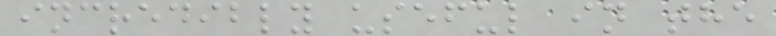incredibly useful in the
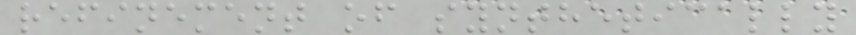refinement of synthetically
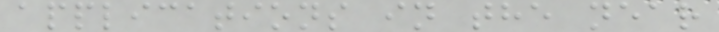applications in the near
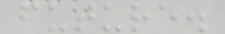future.
